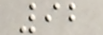92
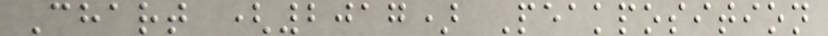Chart (2017) Peakposition
